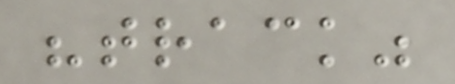"track"
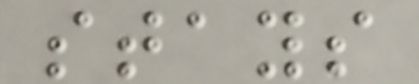stays
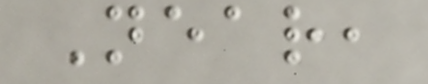Near,
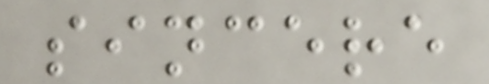sincere
